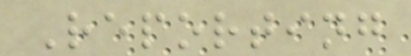Reporting
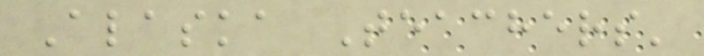Alaska Teachers'
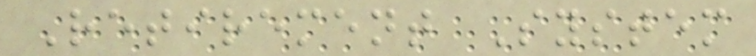Retirement System
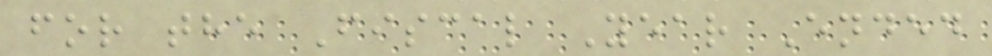for the Fiscal Year Ended
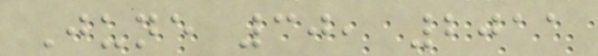June 30, 2011
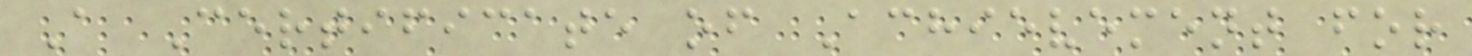A Certificate of Achievement for
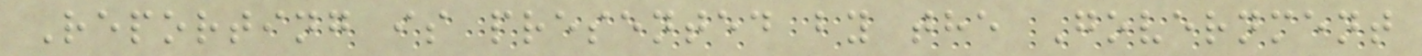Reporting is presented by the Government
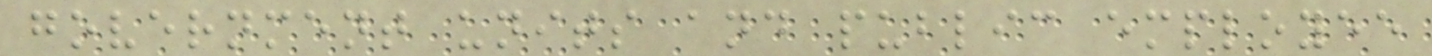government units and public employee
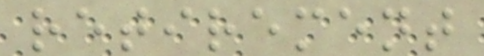retirement
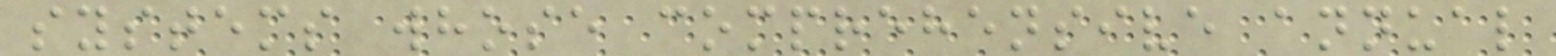systems whose comprehensive annual
